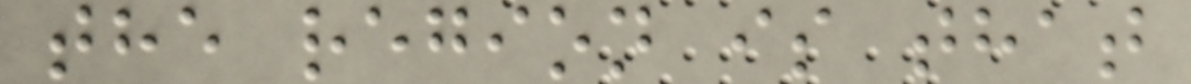the region is that
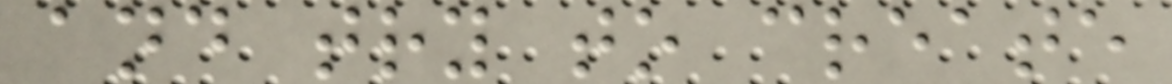and try to create
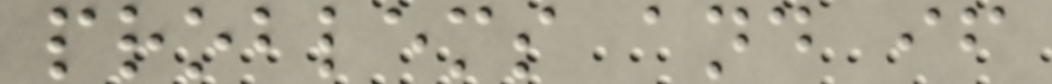problems and if
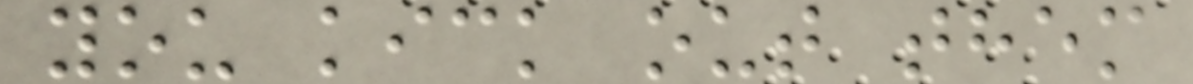you kick out them
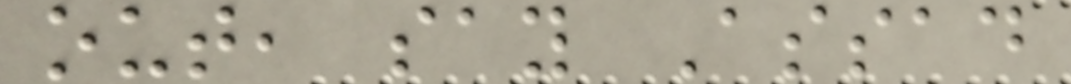out, say Assad
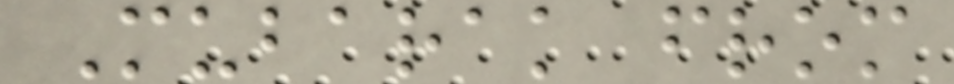Mubarak from
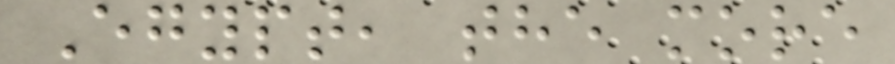Egypt, the more
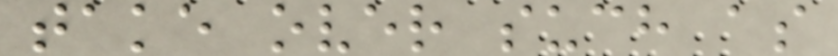take over such as
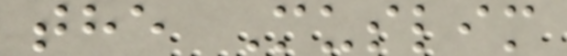the Muslim
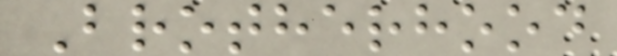Brotherhood
